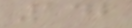142
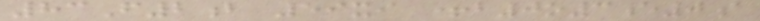83F2b 59xi +b0o3e0a
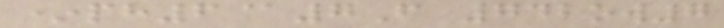*ph6@7F 742ow7
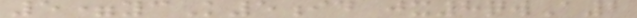5=ycK5id jx8qwA2
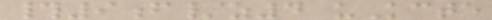#9f/z4 uKcte
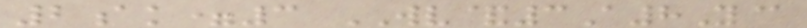2ak=3 WV&3A8Y@
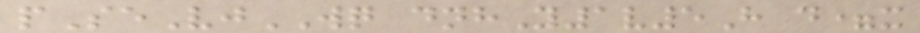pSeVjWQ dnhY1v5H d=x
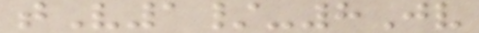tV1/-8Jv
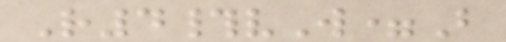R4#vW=B
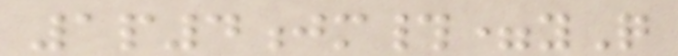1p4jm#=yQ
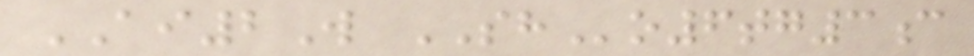AI2W SHo6tg3c
